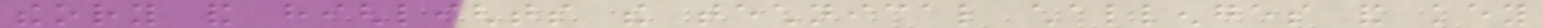theory and highlights the technical challenges and key
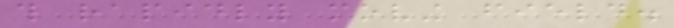this rapidly moving field.
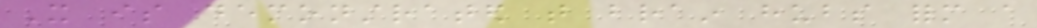It is demonstrated that brain hubs form a
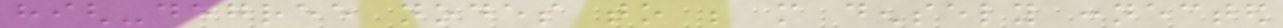high-degree nodes to be more densely connected
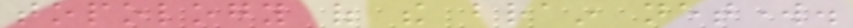topology of the brain network.
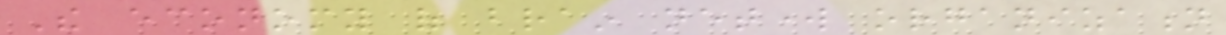The economy of brain network organization
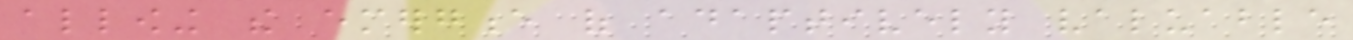allowing the emergence of adaptively valuable
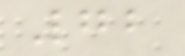72
